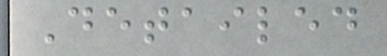Detailed
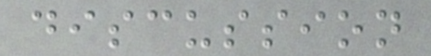discussion
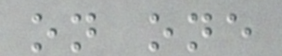on one
